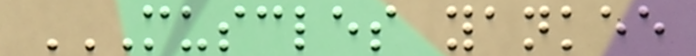MUSCLES YANKEE
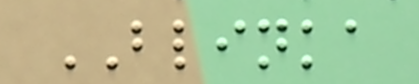BLINKA
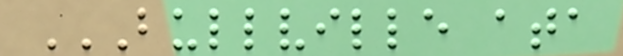BULLVILLE ATA
